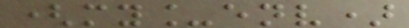(my_env)
